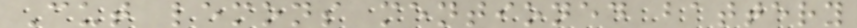Cut lemons mentioned battery
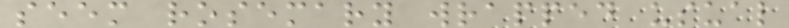seem rosemary wrapped usual
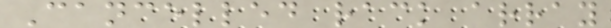Cancelled rack array
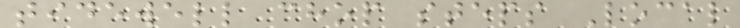tidewell chop steps Local
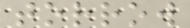torrow
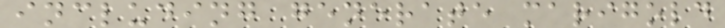including generate marigold
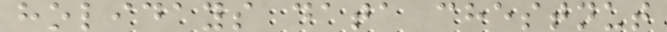holidays data chestnut
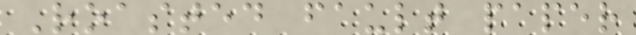Roasted fault paper
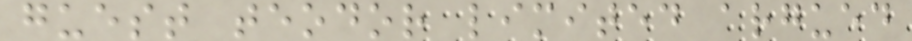guest teodor limited argued
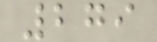279
